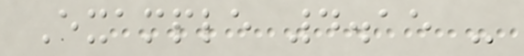Example 4.15 -
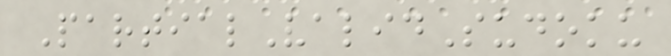PartialValidSudoku
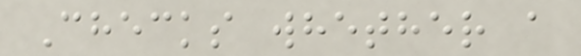Checks whether a
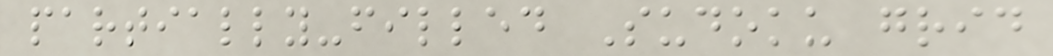partially-filled Sudoku grid
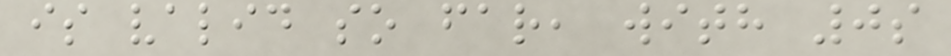is valid so far, with 0s
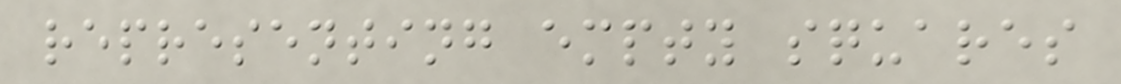representing empty squares
